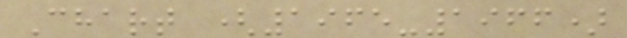Chart (1965-1966)
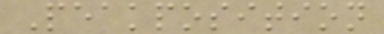Peakposition
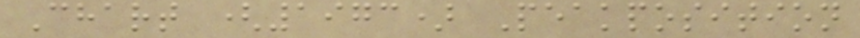Chart (1973) Peakposition
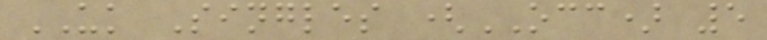UK Singles (OCC) 5
